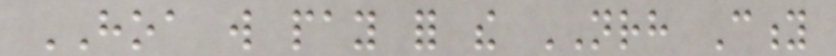HOA will pay for the NRH City
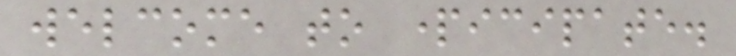welcome to participate.
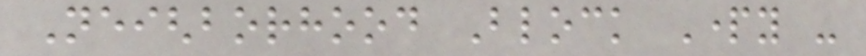Neighborhood Block Party -
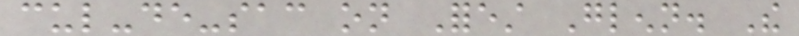cul-de-sac on Forest Glenn. The
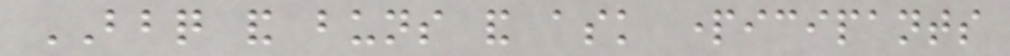BBQ and buns and ask participants
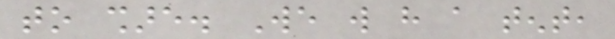to share. We will have a tent,
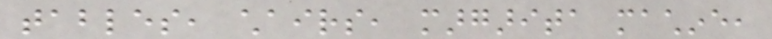tables, chairs, margarita machine,
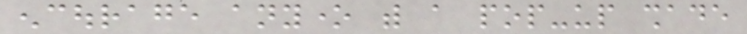encourage anyone with a pop-up shade
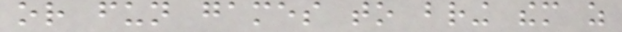or fun games to bring them as
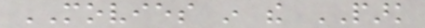MOVIES in the PARK
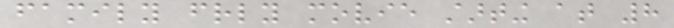family friendly movie starting at 8
